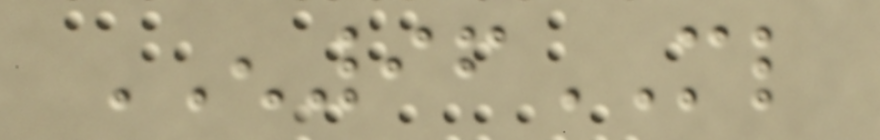EN96ML
